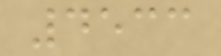4533
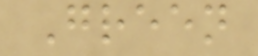Green
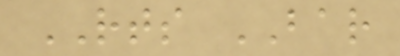RTS BAR
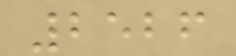2526
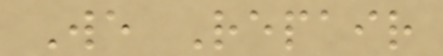We Repair
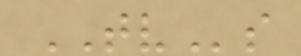TVs
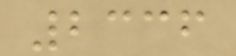2336
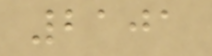2101
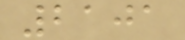2101
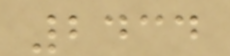2434
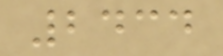2434
